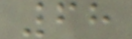68
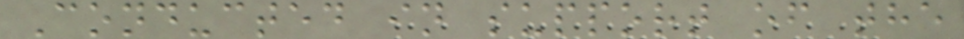Conducted in support of the
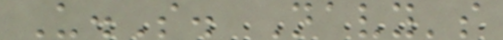U.S. Navy's
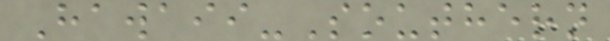Hawaii-Southern
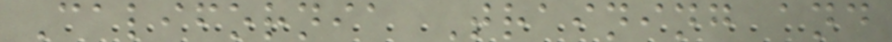California Training and
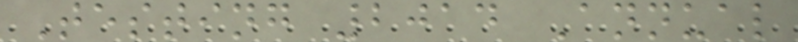Testing 2014 Annual
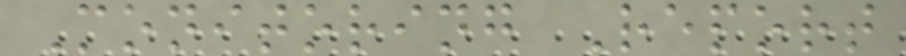Monitoring Report
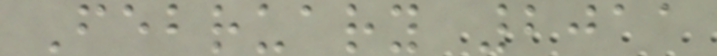February 2011
